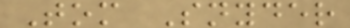Tom Snyder
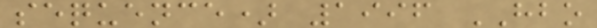sequence) 1996 HBO
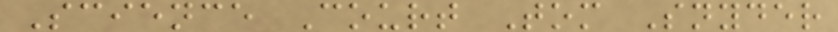Science Court Tom Snyder
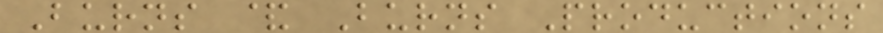Burns & Burns Productions
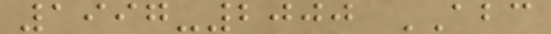1997-2000 ABC
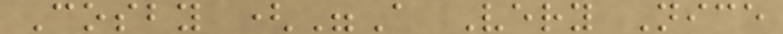Cosby ("A Very Nice
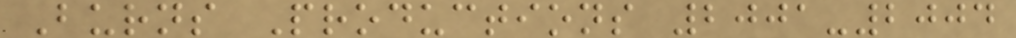Burns Productions 2001-2004
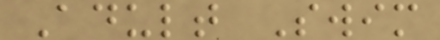Adult Swim
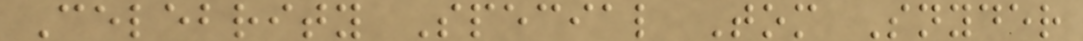Celebrity Special Tom Snyder
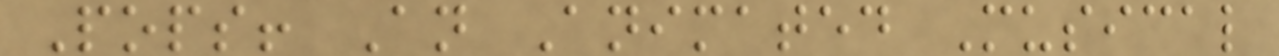Pops! An Animated Musical
